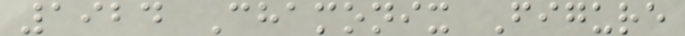1924 Chamonix Figure
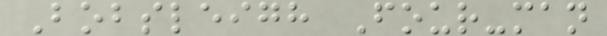Bobsleigh Four-man
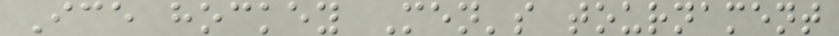Ice hockey Men's tournament
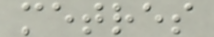metres
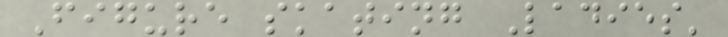Figure skating Ladies'
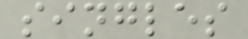singles
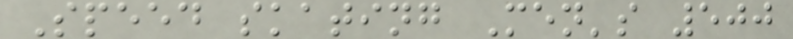Speed skating Men's 500
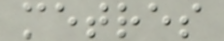metres
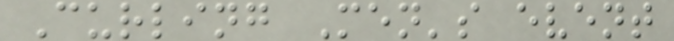Curling Men's event
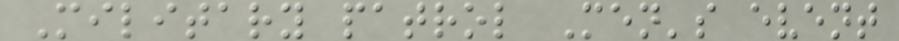Military patrol Men's event
